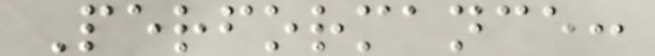Performance:
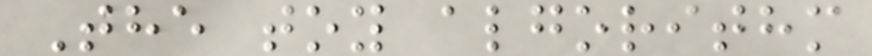The toy algorithm
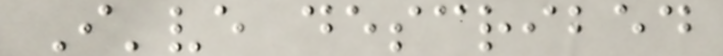I've described
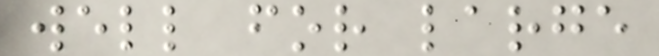well for large
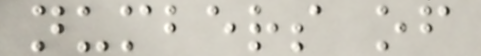numbers of
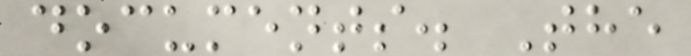documents. The
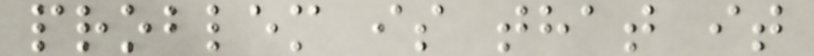problem is that it
